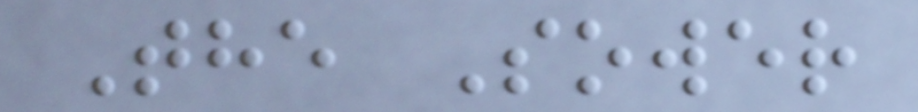The Sower
